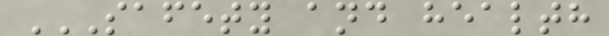SAFETY AND HEALTH
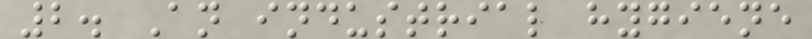2. An industrial hygiene
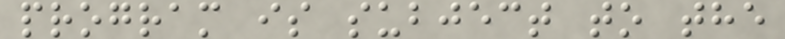program is subject to the
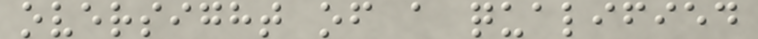oversight of a qualified
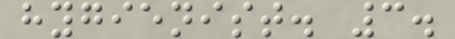hygienist. 3.
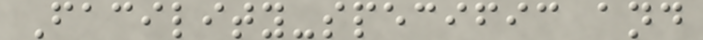Facility-specific and
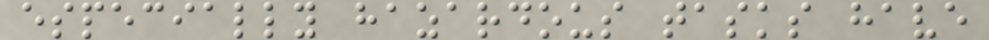especially hazardous tasks have
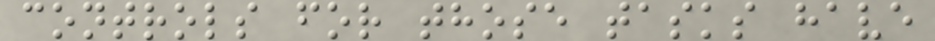controls for those tasks have
